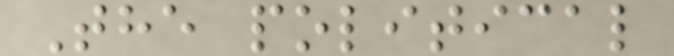The political
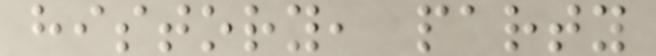history, party
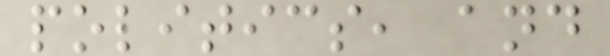politics, and
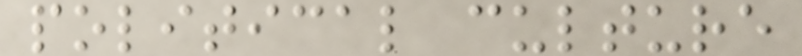political culture
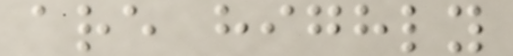are highly
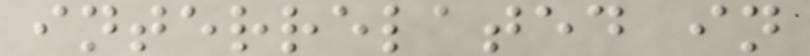interrelated in
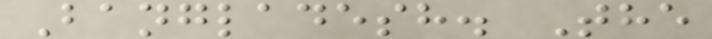Bangladesh. The
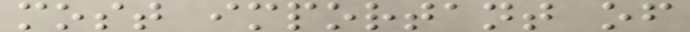most important of
